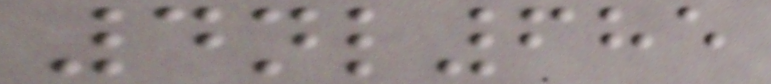4nl685
